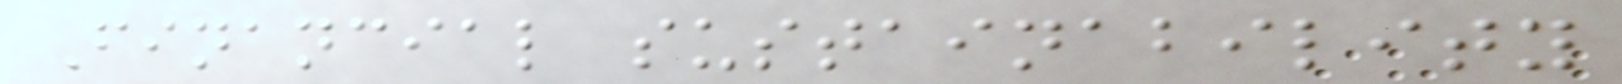Financial sustainability
